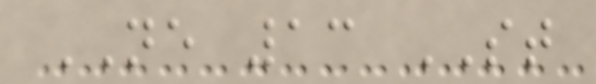NE 13 ST
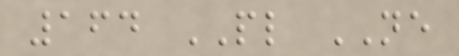164 PL NE
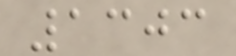1303
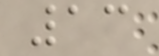13
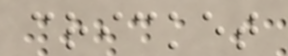cricket
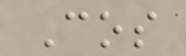Cos
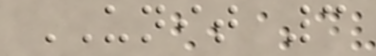UNIT 3
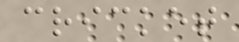cricket
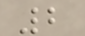2
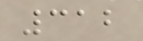312
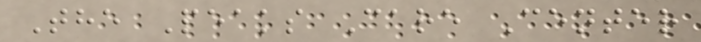The Peaks Care Center
